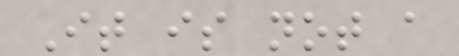It is not a
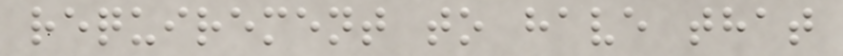requirement to have that
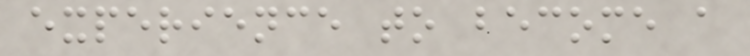experience to become a
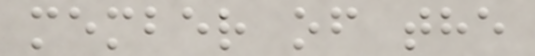member of the
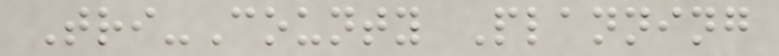Tri-County Planning
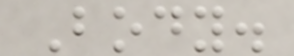Body.
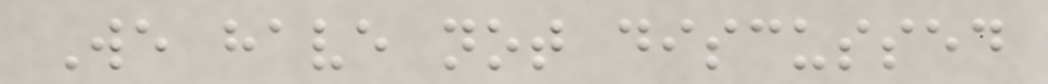We have not discussed
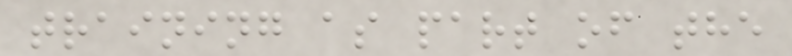training as part of the
